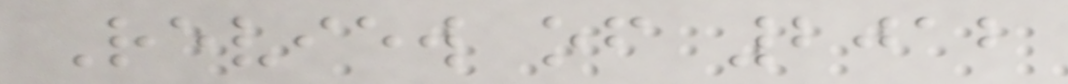Review of 2012
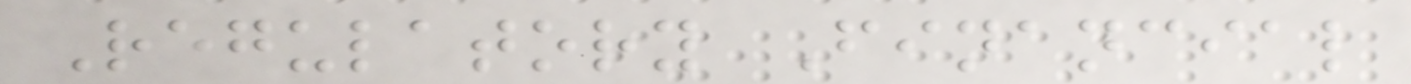Regulatory Financial
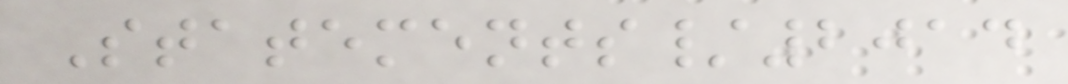Statements/2014
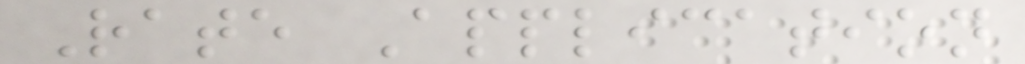Rate Application
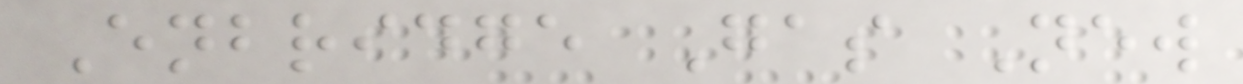Enbridge Gas New
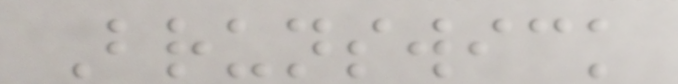Brunswick
